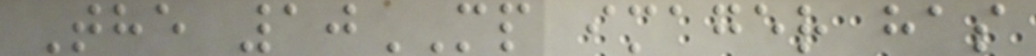The 10MP imager has
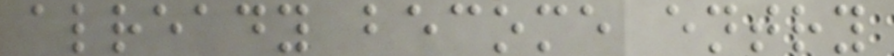already become entry
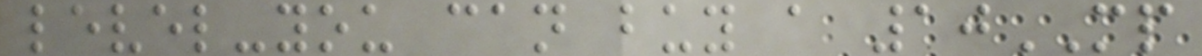level-you can buy a 10MP
